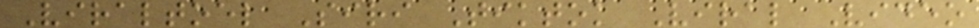Viraltoel Siri Tiktok Viral Video
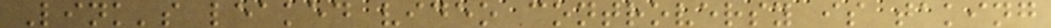Link's leaked video controversy is taking
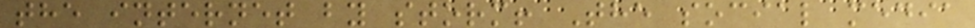the internet by storm! The social media
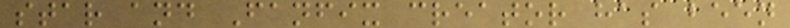star and Fanfix creator has been
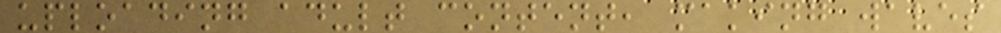uploading adult content, making waves
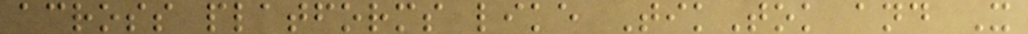across platforms like TikTok and X
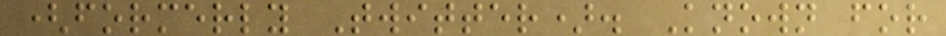(formerly Twitter). Known for
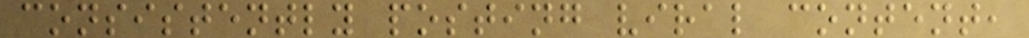consistently posting viral content,
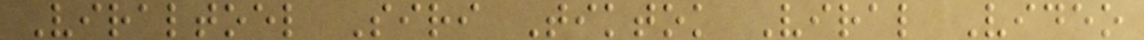Viraltoel Siri Tiktok Viral Video
